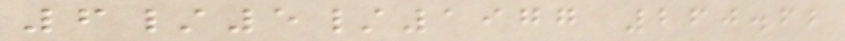6/5/1977 260.62
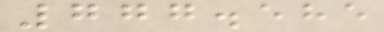777.585
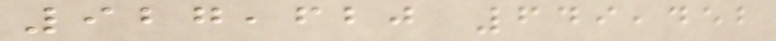927,620 649,452
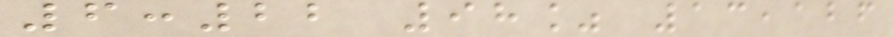6:22 98% 13,126
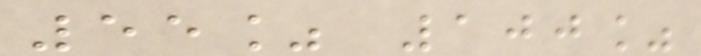55% 100%
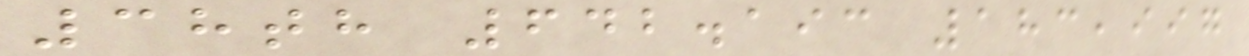38th 642.193 183,997
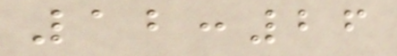12:26
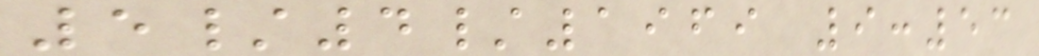5/4/1969 9:53
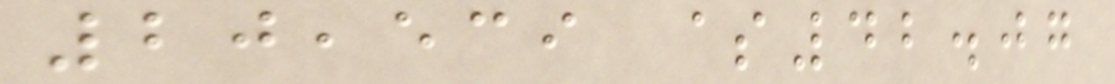20,539 $42.07
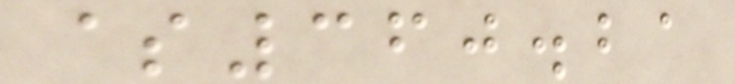$360.21
